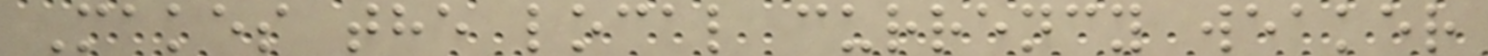Makes the local currency weaker
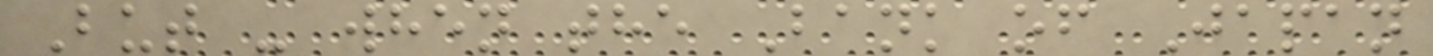But - when the Bank of Japan
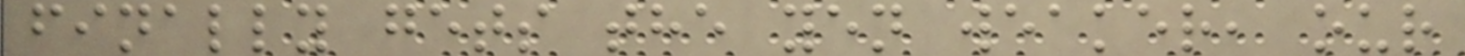finally gets the yen weaker, our
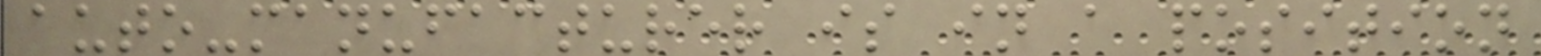auto-manufacturer is in a position
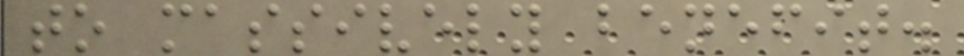to massively benefit.
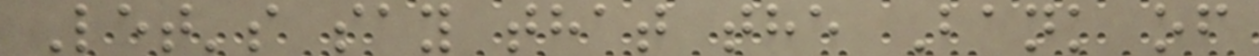Let's say that the Bank of
